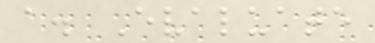a. Evaluate
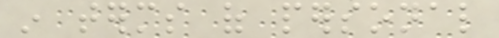in terms of personal
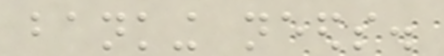banking needs.
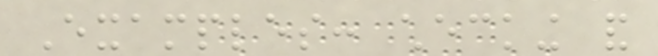Examples: checking and
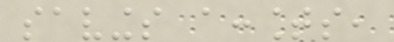savings accounts,
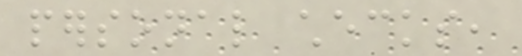personal checks,
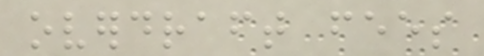overdraft fees
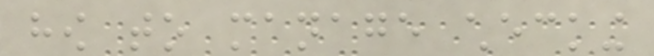how to manage checking
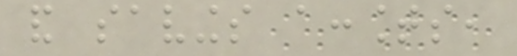and savings accounts,
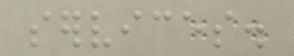services.
